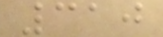310
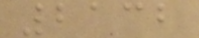2132
